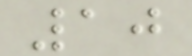10
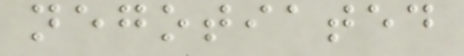negotiated
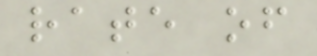rate of
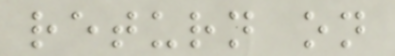return on
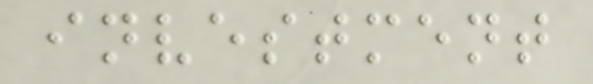investment
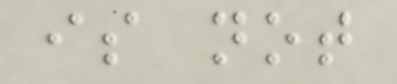is not
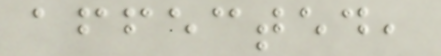affected,
